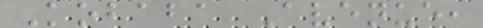Kobaba Avenue,
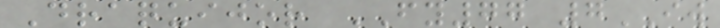Draquijor FY77 7IW
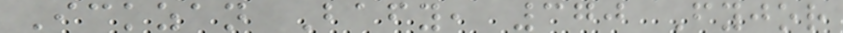Ickzan Bafy, 370 Fyjor
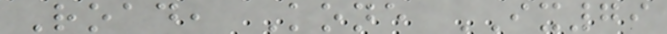Road, Kone IX79
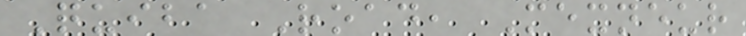Quiba Road, Mexneur
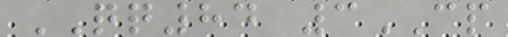QQ84 3CP
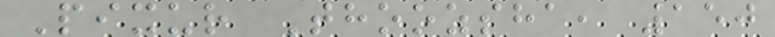Pixur Thoozsha, 150
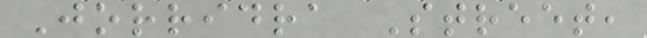Jorridra Street,
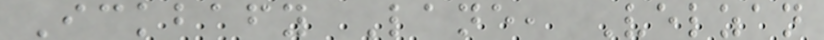Ickbafy Lane, Velzan
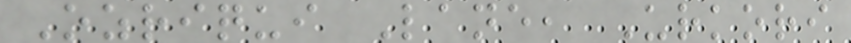Ozriqui Lane, Urkori
